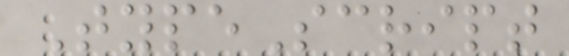TypeScript
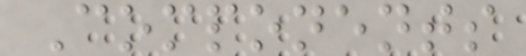Components
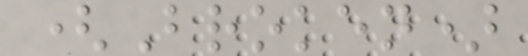(Broken)
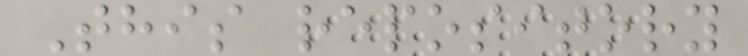This repository
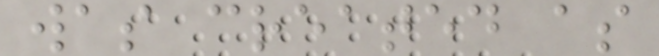was created as
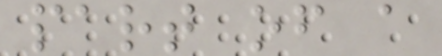part of a
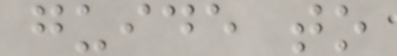guide to
